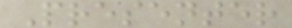Presenter
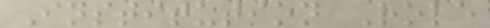Institution Role
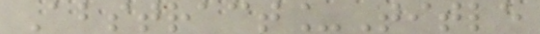Abstract_Title
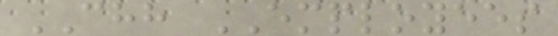CHH EMPLOYEES
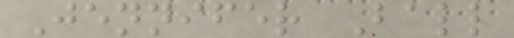Jennifer Ball
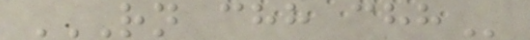RN CHH CHH
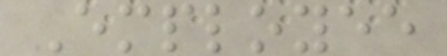Employee
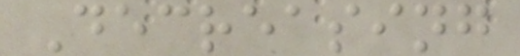Decreasing
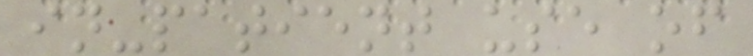in-patient use of
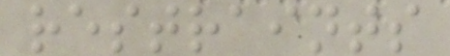restraints
